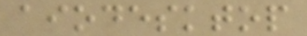aiodesktop
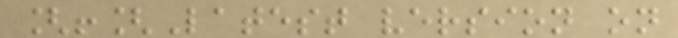[![Latest version on
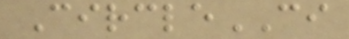CircleCI
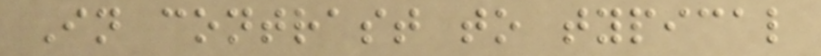In contrast to typical
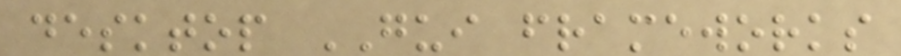desktop GUI frameworks
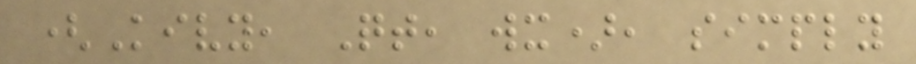(Kivy, Qt, wx), simply
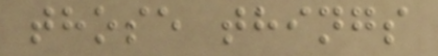those things
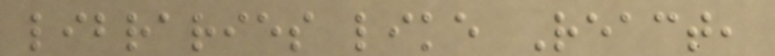libraries like React,
